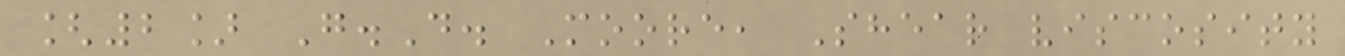[2] G.D. Moore, Shear viscosity
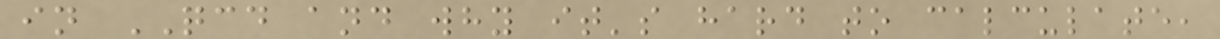in QCD and why it's hard to calculate,
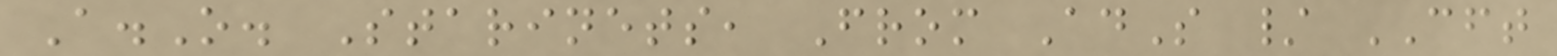A.O. Starinets, From AdS / CFT
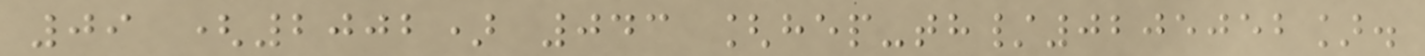09 (2002) 043 [hep-th/0205052].
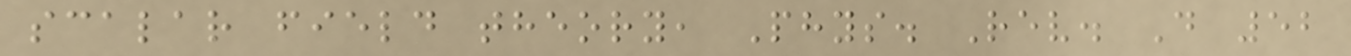scalar field theory, Phys. Rev. D 52
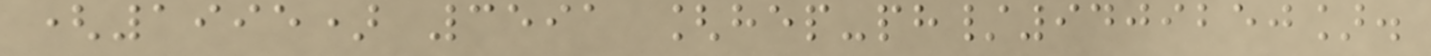(1995) 3591 [hep-ph/9409250].
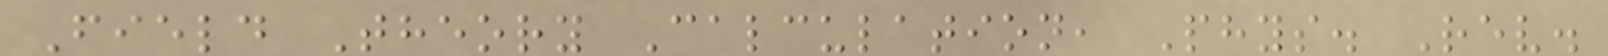Field Theory Calculation, Phys. Rev.
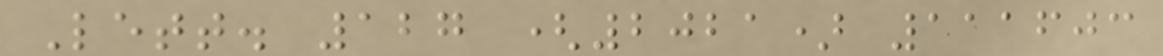Lett. 127 (2021) 111603
